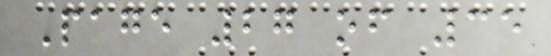Page 27 of 35
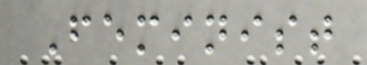Feminist
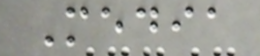Media
